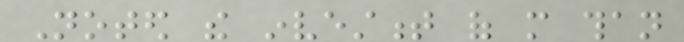Noted the investment of more than
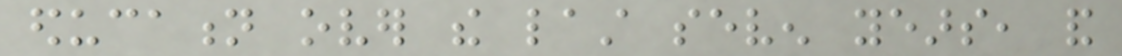education over the last seven years, and
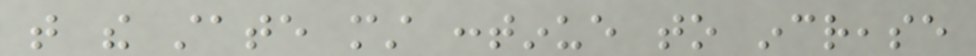that the state must continue to increase
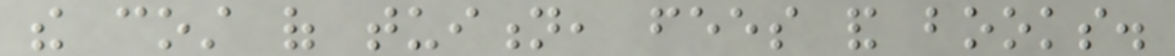the cost of tuition, fees and books.
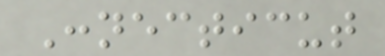Connecticut
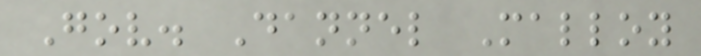Gov. Dannel Malloy
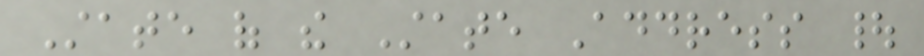State of the State Address |
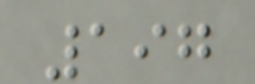197
